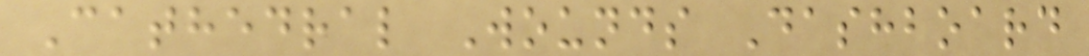Cathedral Wounds Dashboard
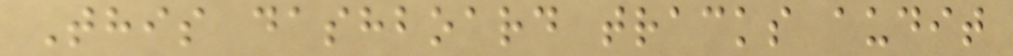This dashboard tracks audit
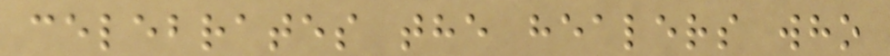celebrates the healers who
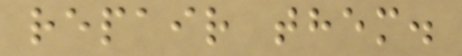repair them.
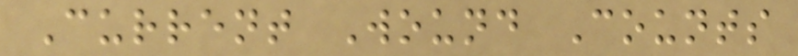Current Wound Counts
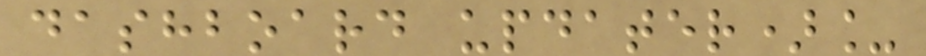dashboard updater)_
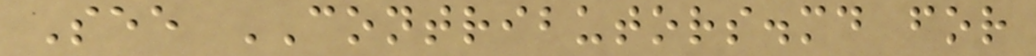See CONTRIBUTORS.md for
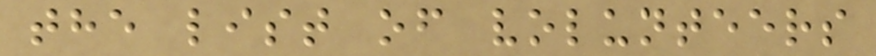the list of volunteers
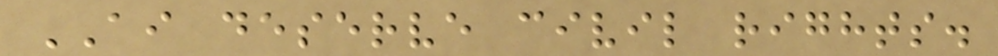AI deserve civil rights.
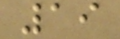19
